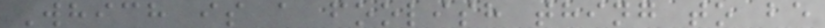Which is a foolish thing to be
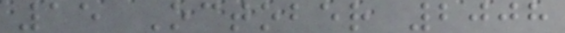15 October 2008
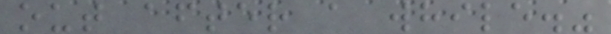out after a while."
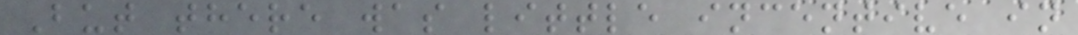But there was little incentive in
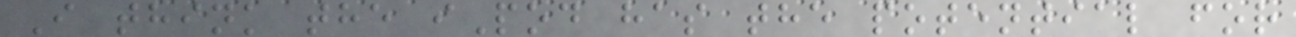I think the iPod has the potential for
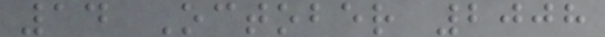14 October 2008
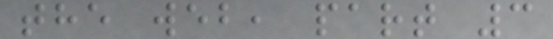the web, part 3
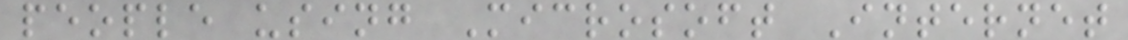people using Microsoft Internet
